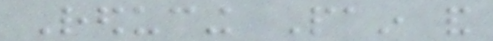Reducing Pain and
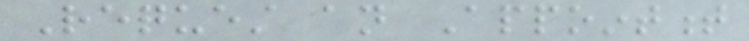Request an Appointment
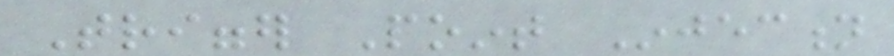Trigger Point Injection
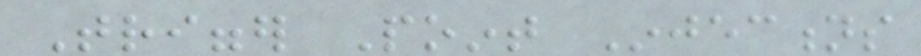Trigger Point Injections
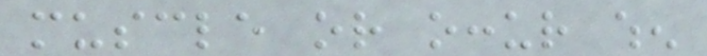muscle or occur when
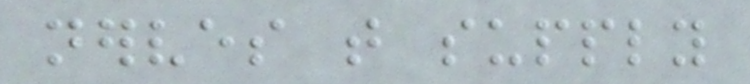nerves that supply
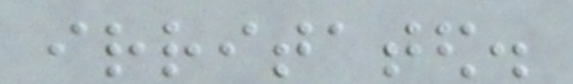irritated.
